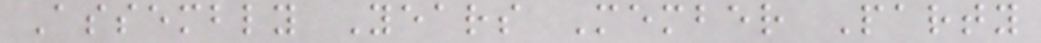Assembly Years Member Party
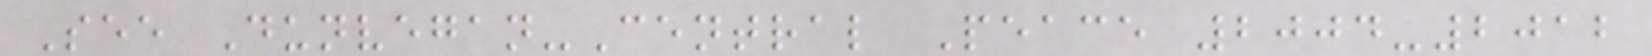See Dunvegan-Central Peace 2004-2012
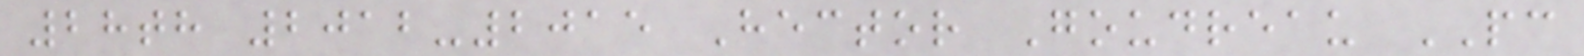28th 2012-2015 Hector Goudreau PC
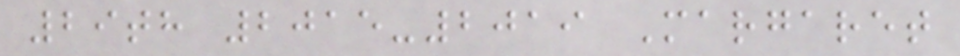29th 2015-2019 Margaret
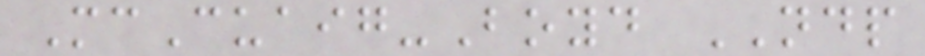McCuaig-Boyd NDP
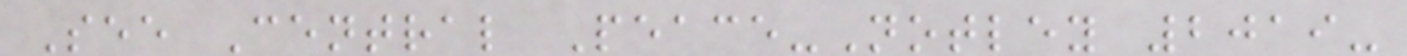See Central Peace-Notley 2019-
